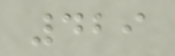429
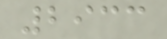2933
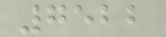7522
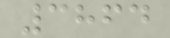3864
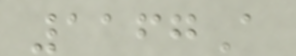1167A
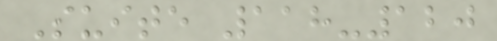Suite 118-120
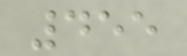455
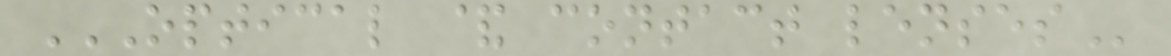OPTICAL & CONTACT LENSES
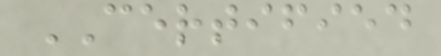CERTIFIED
